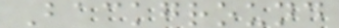Background
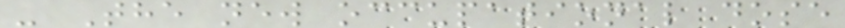- The new occupational dose
